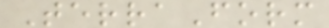TerraForm
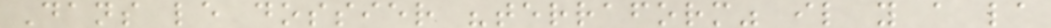Dans le dossier "terraform" il y a la
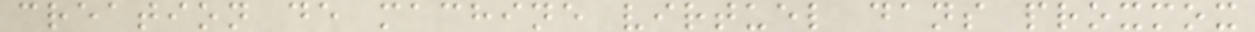creation de machine virtuel dans proxmox
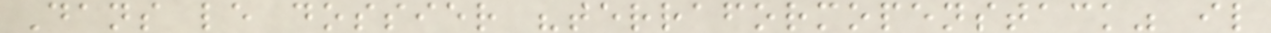Dans le dossier "terraformopenstack" il
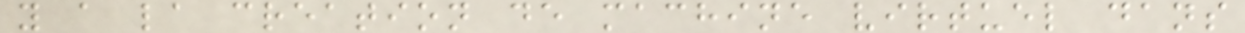y a la creation de machine virtuel dans
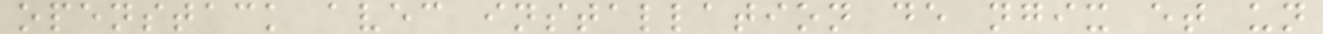openstack avec installation de ngix et un
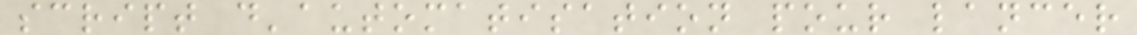script d'automatisation pour lancer
